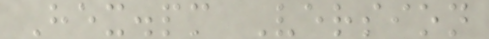Hex.pm Version
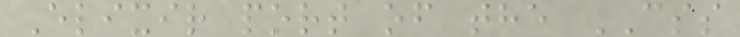Elixir port of the CSS
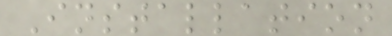Installation
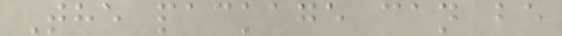The package can be
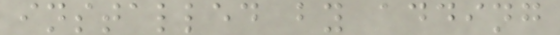installed by adding
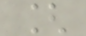[
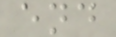end
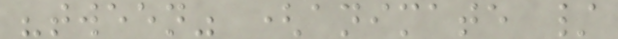"tween" (animate /
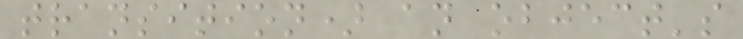transition) an object's
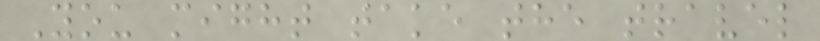You might take the travel
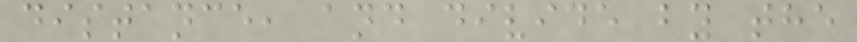distance, and divide by the
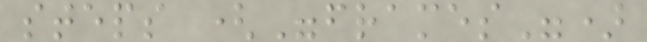steps ("frames")
